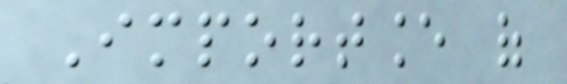Importance of
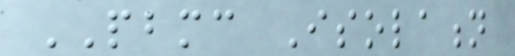PBMC Isolation
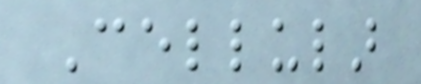Cellular
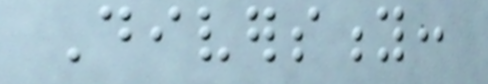Diversity:
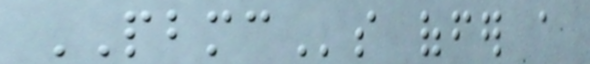PBMCs offer a
